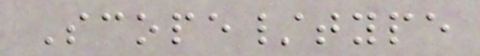Scope/type
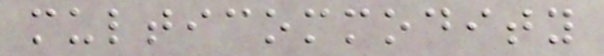multicommodity
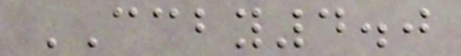CCBY4.0
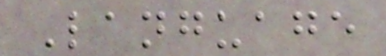Language
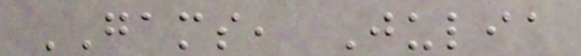GAMS, Julia
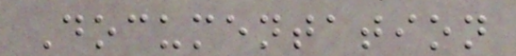Documentation
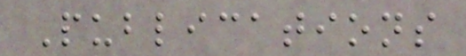Publications
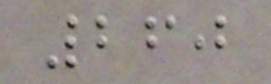260
